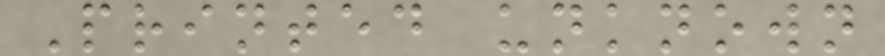Printed unknown
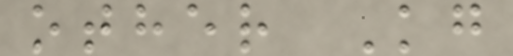other Kg
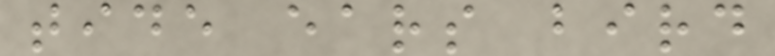tide ears bird
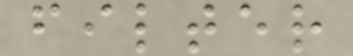filter
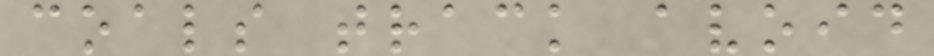coals track avoid
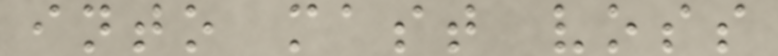into mast voss
